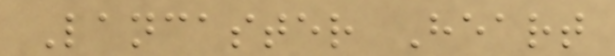Lancaster Heart
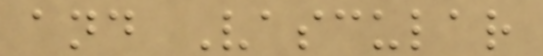and Vascular
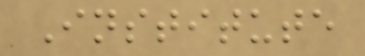Institute
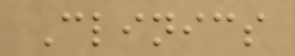Clinics
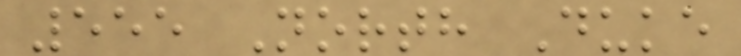555 North Duke
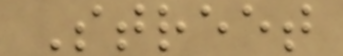Street
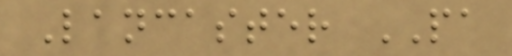Lancaster PA
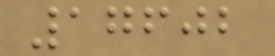17602
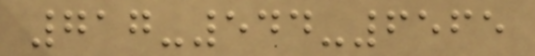717-544-6565
